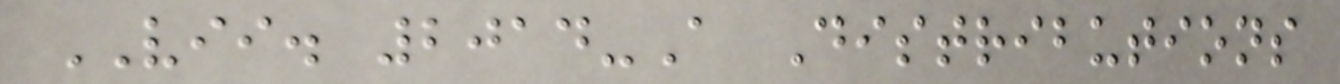VII. 2014-A Distributions
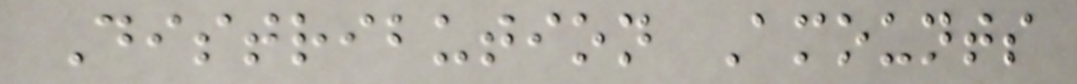Distribution Amounts
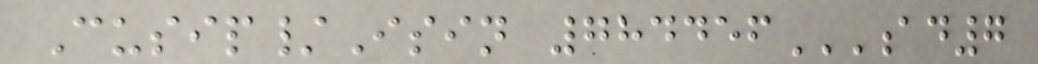Cusip/Isin 784456AD7
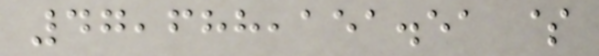47,688,151.51 $
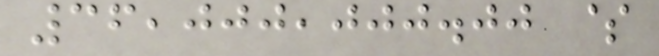36,000,000.00 $
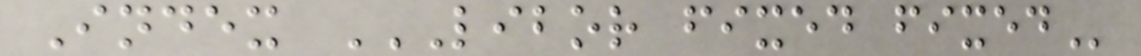Index LIBOR FIXED FIXED
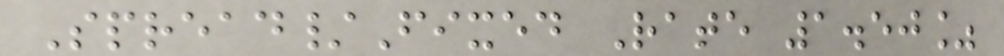Spread/Fixed Rate 1.50%
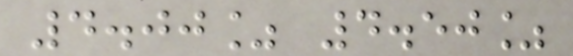4.00% 4.50%
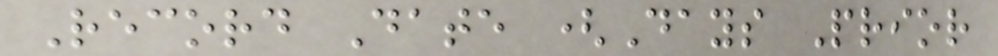Record Date (Days Prior
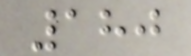180
